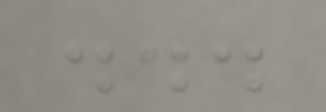...
